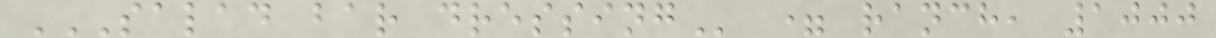SALAD BAR DRESSING = ranch, 1000
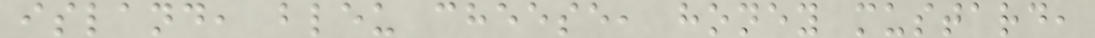island, bleu cheese, honey mustard,
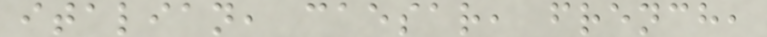italian, caesar, french,
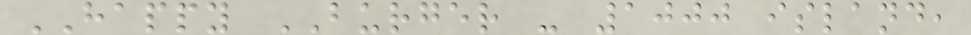HAPPY BURGER - 1000 island,
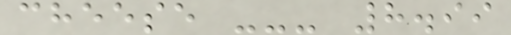cheese --- 8.99
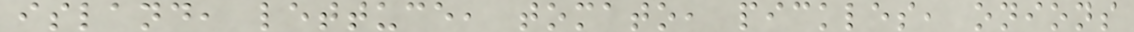island, lettuce, tomato, pickles, onions
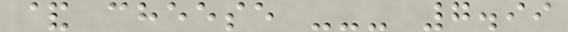& cheese --- 7.99
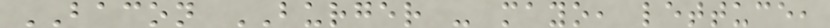BACON BURGER - mayo, lettuce,
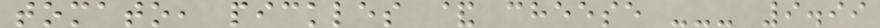tomato, pickles & cheese --- 9.99
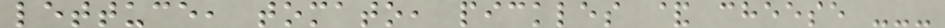lettuce, tomato, pickles & cheese ---
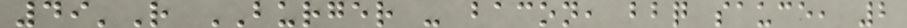49'R BURGER - bacon, bbq sauce, 2
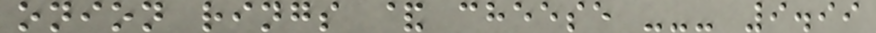onion rings & cheese --- 9.99
